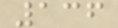136
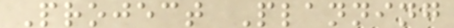Project Planning
